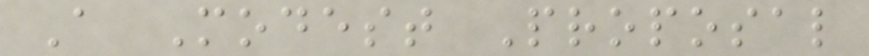A Modest Proposal
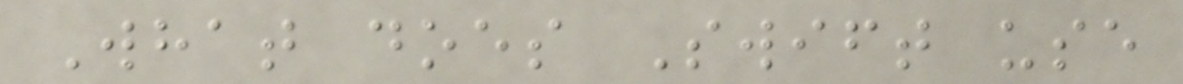What does Swift use
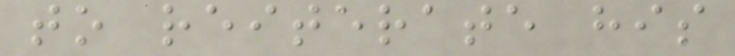to reiterate his
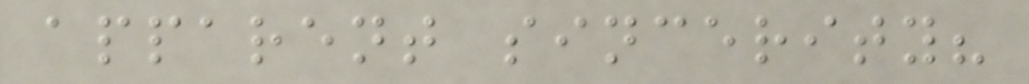apparent sincerity?
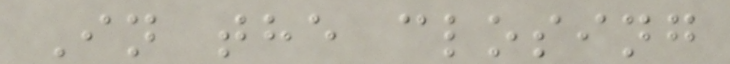In the closing
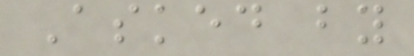Asked by
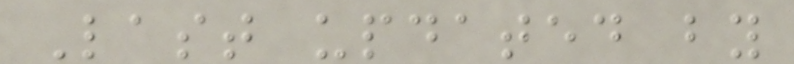Last updated by
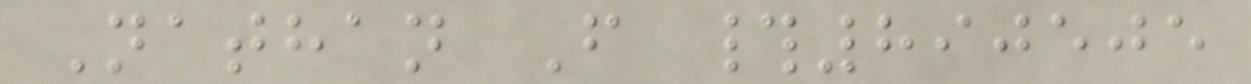Nathan F #890505
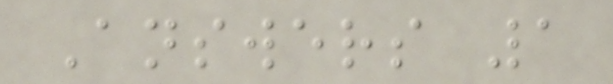Answers 1
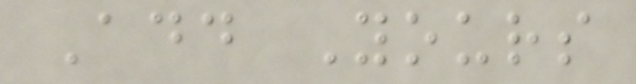Add Yours
